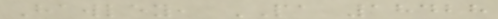Hawley, PA 18428
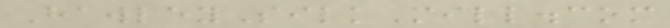HawleySilkMill.com
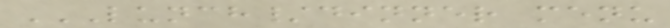LUNCH/DINNER MENU
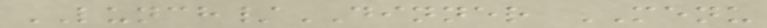LUNCH/DINNER MENU
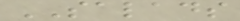SALADS
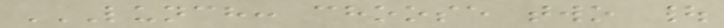LUNCH: CHOOSE TWO |
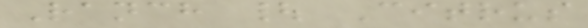Ranch | Citrus
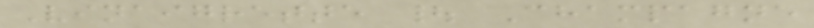Vinaigrette | Champagne
